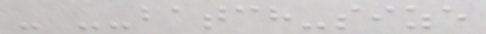- --batch-size
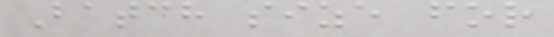Batch size for
